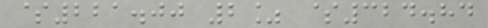$221.00 2% $324.84
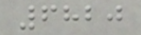6820
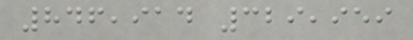846,914 329,959
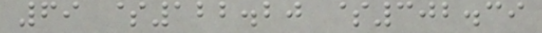69 $122.20 $302.39
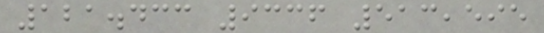121.433 9336 513,595
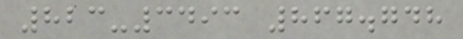823-3493 867.748
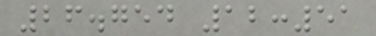26.754 12:51
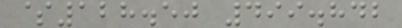$128.50 499.842
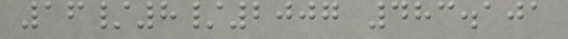16/8/2007 483.101
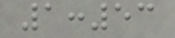1:53
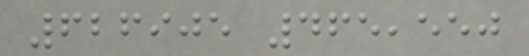626905 465,550
